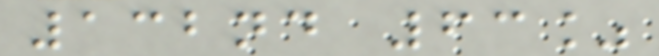132nd 63%
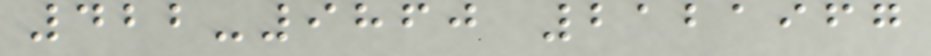422-9860 2121967
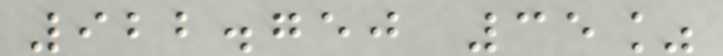922.750 35%
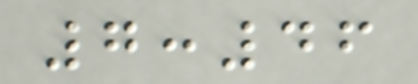7:46
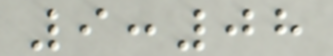9:08
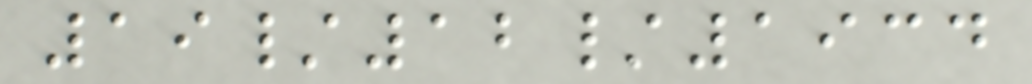19/12/1934
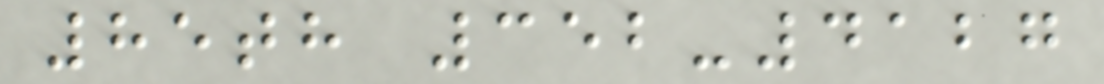85th 352-4127
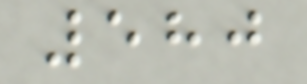580
